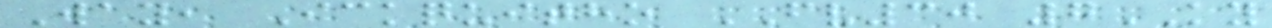Way, Ickquitho FV30 7KY
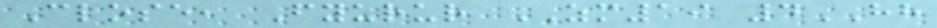Close, Fyurur ZM19 4HH
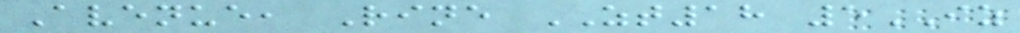Avenue, Rine ZT18 5IZ
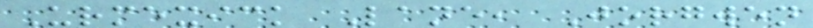Urmexick Lane, Jorgwen
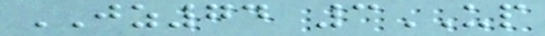JZ74 3UP
